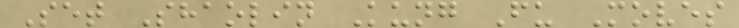Set Shaolin Kung Fu Moves
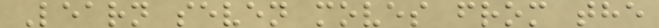Learn seven moves from the
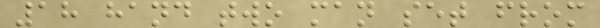18 hand two man set from
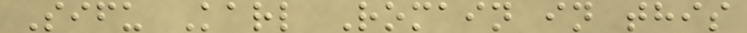Sifu Karl Romain in this
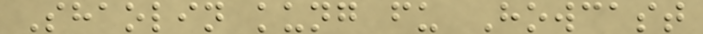Shaolin kung fu Howcast
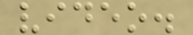video.
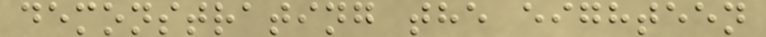demonstrating the eighteen
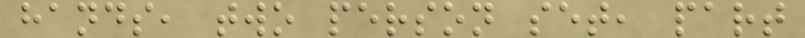hands, two person set, part
